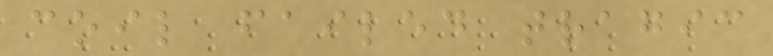coil failed tragic
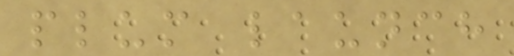plum launch
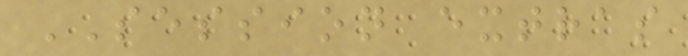SESSION extras
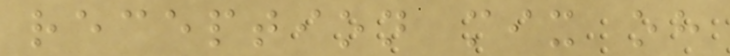reception mix oh
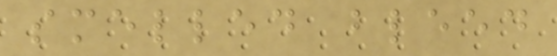smelled bleed
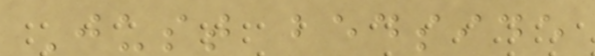Just bedside
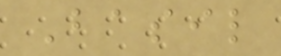Basil
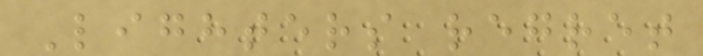Lighters regret
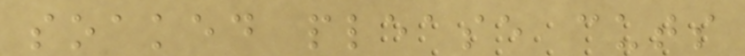soaked please cuts
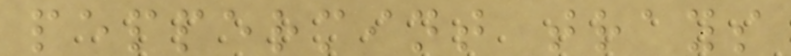peppermint trays
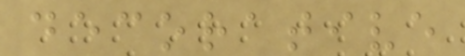decorative
